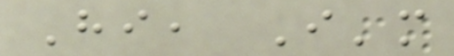Hi, I'm
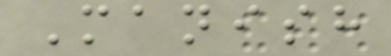Manish
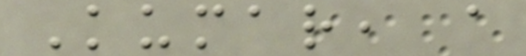Kumar, a
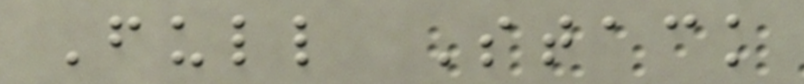Full Stack
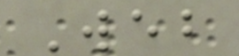Web
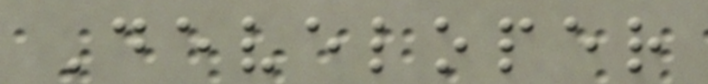Developer
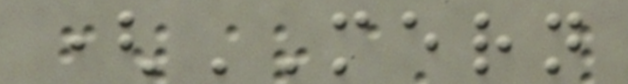(MERN
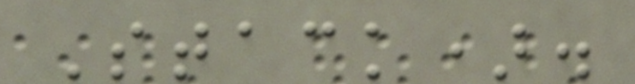Stack).
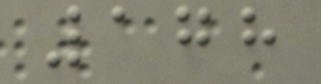178
